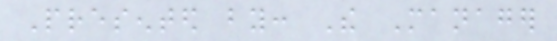Presented by: The Manager
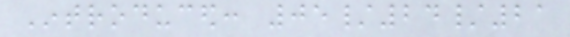Introduced: 05/24/21
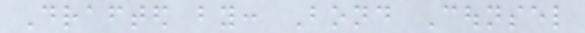Drafted by: Bond Counsel
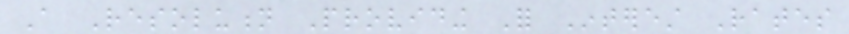A Resolution Providing For Interest Rates
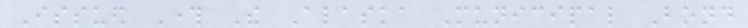Issued Through The Alaska Municipal Bond
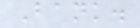Bank.
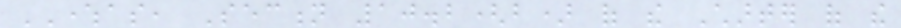WHEREAS, Section 10.2(b) of the Charter of the
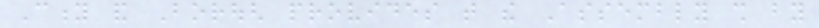City and Borough provides that the Assembly shall by
